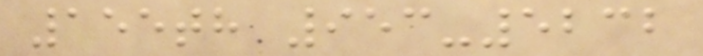155th 953-5232
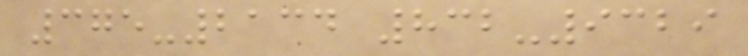375-2134 832-9329
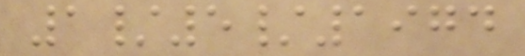1/5/1974
